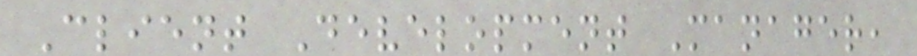Client Development Manager,
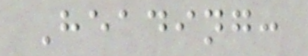Heading:
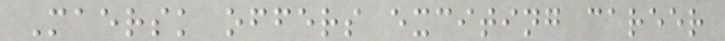Maersk offers exciting career
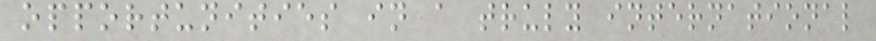opportunities in a truly international
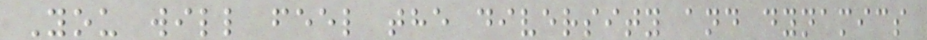You will feel the diversity and dynamics
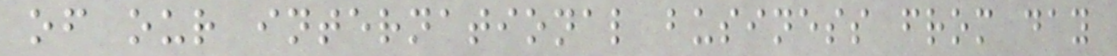of our international business from day
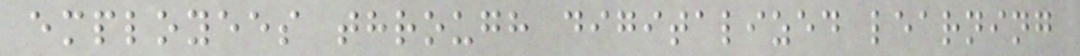employees through digitalized learning
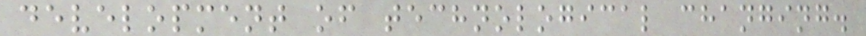development of technological changing.
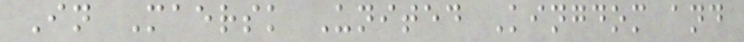In Maersk United Kingdom and
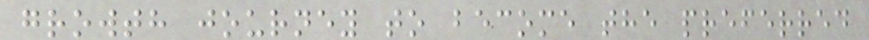growth journey to become the preferred
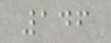146
